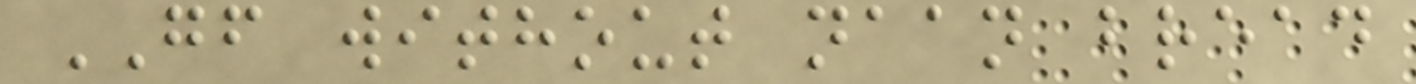GF without naan bread
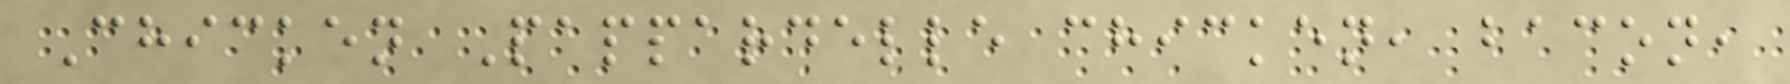Chicken Pappardelle chicken, bacon,
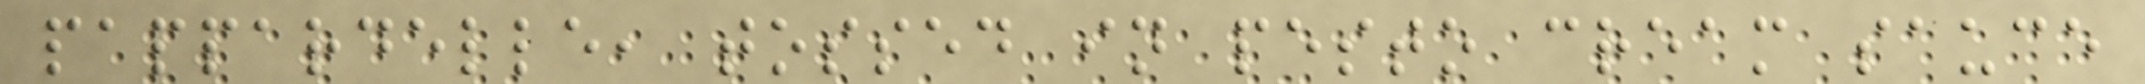pappardelle, tossed in pesto cream sauce
